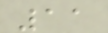11
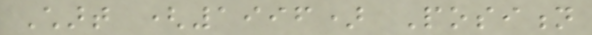Chart (1996) Position
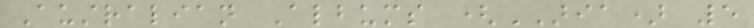Australian Albums (ARIA) 5
